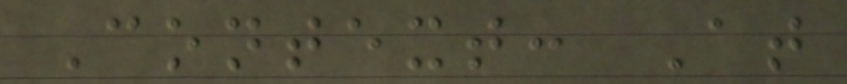Context: At
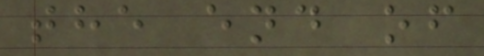the end of
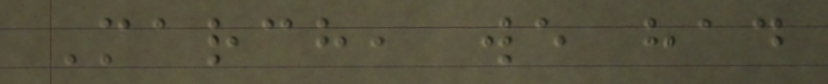March, we had
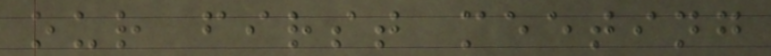our first meeting
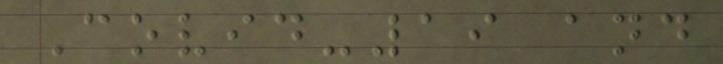Covid-19 and
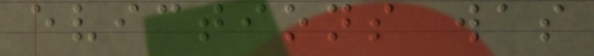evictions was
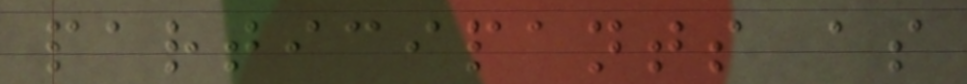participants as
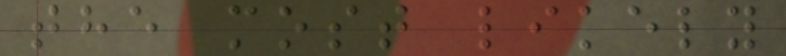the most likely
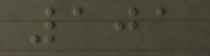101
